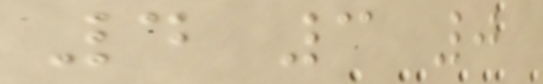4 3 0
